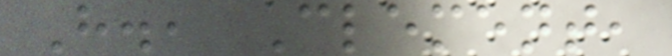H., Clement,
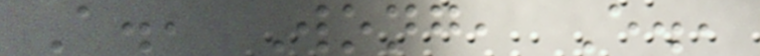A., Wong, E.,
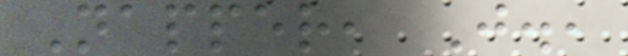Napper, J.,
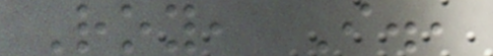Roy, I.,
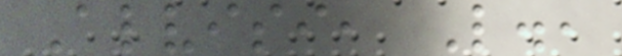Alvisi, L.,
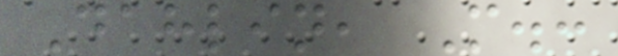Dahlin, M.:
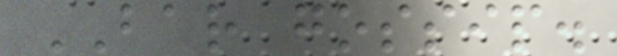BAR gossip.
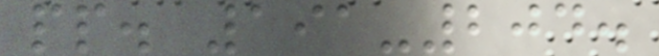pp. 191-204.
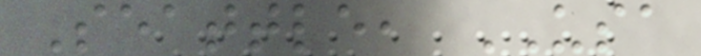Seattle, USA
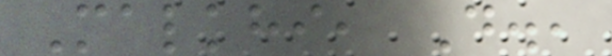Malkhi, D.,
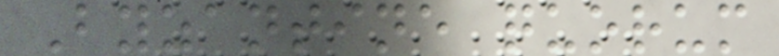Byzantine quorum
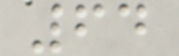64
